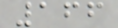166
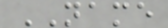NAME
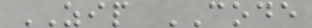ZIP CODE
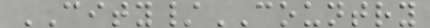CITY/COUNTRY
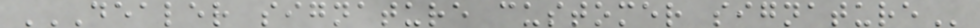DEALER SIGNATURE CUSTOMER SIGNATURE
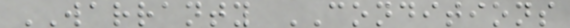WARRANTY CONDITIONS
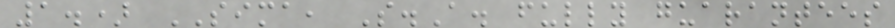1.) SIMA, S.A. fully guarantees
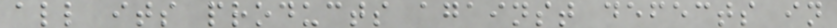all its products against defects in
